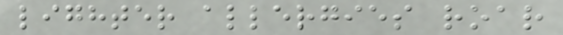lighter allergies roar
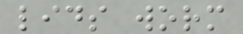lids worm
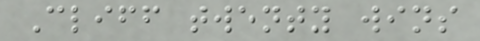Cliff twenty wins
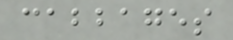cabbages
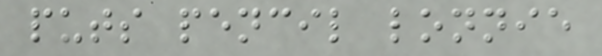puts pencil lonnie
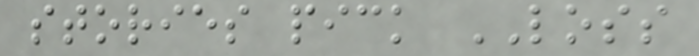stories pick LOSS
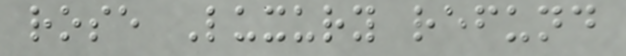rose Luxury refund
